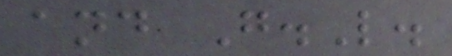and G.L.
